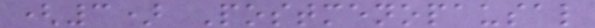(3) Postmenopausal
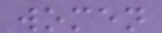women
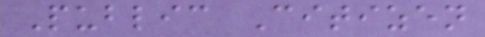Public Citizen
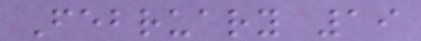February 19
